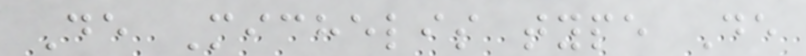De Michelis type De
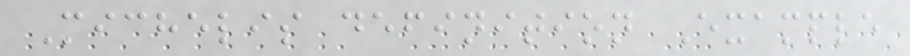Michelis definition Example
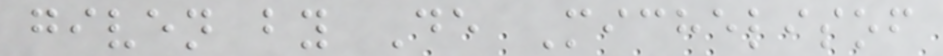given by De Michelisof
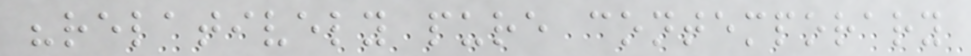"relatively pure contemporary
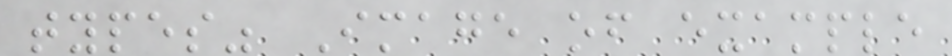types" Image of example
